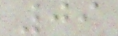09
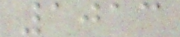1013
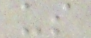us
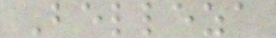Belleza
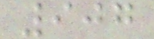907
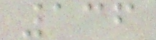136
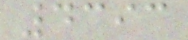4393
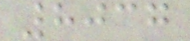8037
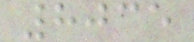8035
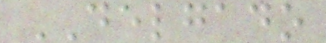DELGADO
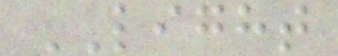LIGHT
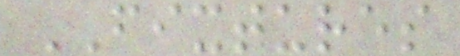FIXTURES
